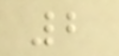2
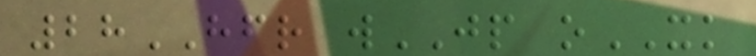28HFR wJP oXK
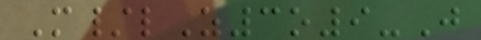M/lZ3o9-J
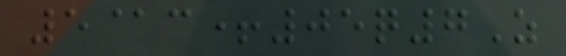5@c+05q7Z
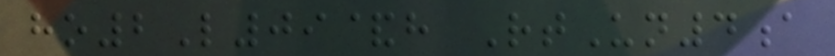ho2L09&h RtUn4a
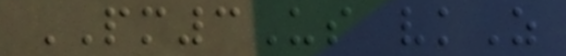PM3Us vkZ
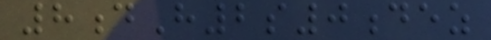8dH2s0dez
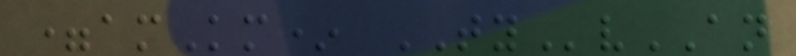=amKm* TYvAN
